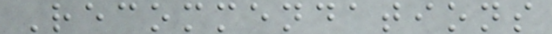Recommendations
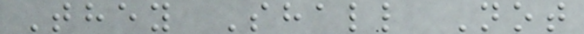They Shall Not
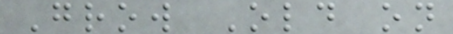Grow Old on
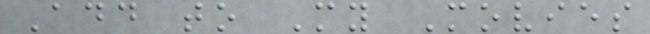Add to My Movies
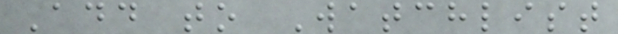Add to Watchlist
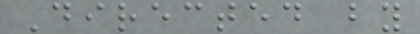Directed by
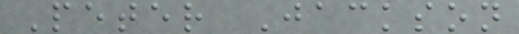Peter Jackson
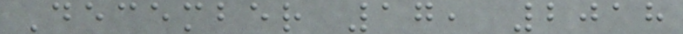December 17, 2018
